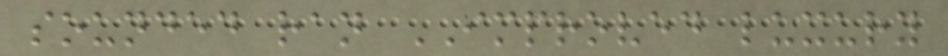sounded ran IMPROVED luxury
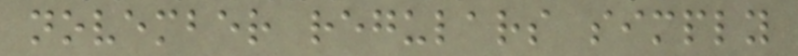november regulars simply
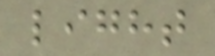light
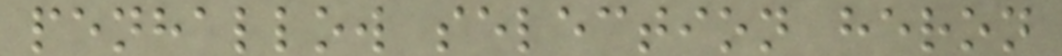penhallow selection heron
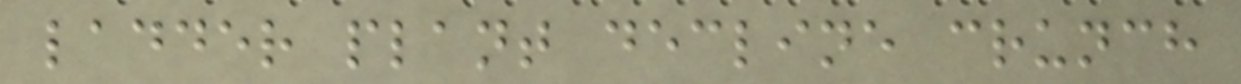ladder plant decline crunch
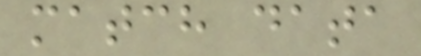match data
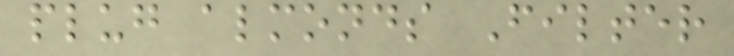plug almonds Filter
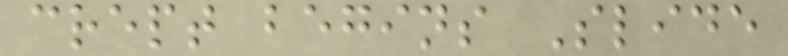crept begins Slide
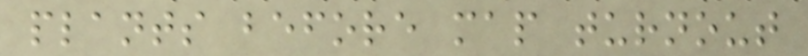plants before map turnout
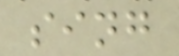sing
